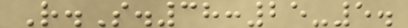R.S.38:25-5.
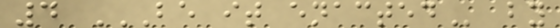4 BE IT ENACTED by
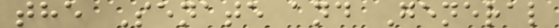the Senate and General
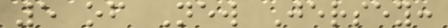5 of New Jersey:
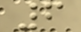6
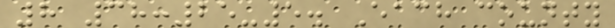8 38:25-5. Each county
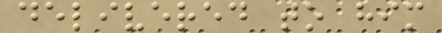delivered to him
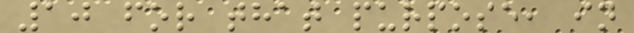10 for that purpose, in
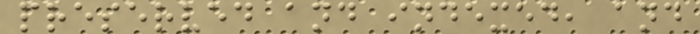preserved and indexed, and
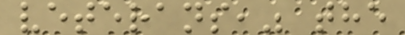veterans," the
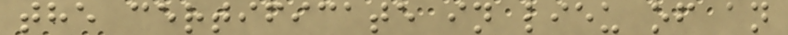the certificate in lieu of an
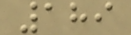189
